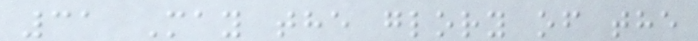31 May the glory of the
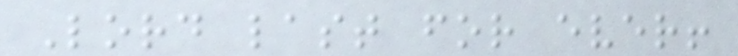Lord last for ever!
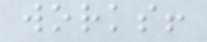works!
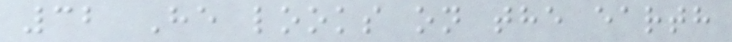32 He looks on the earth
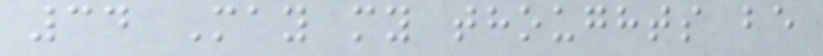34 May my thoughts be
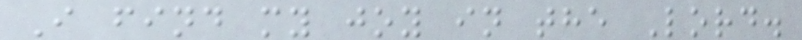I find my joy in the Lord.
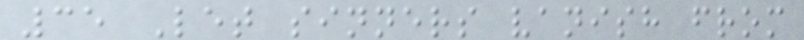35 Let sinners vanish from
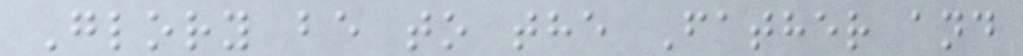Glory be to the Father and
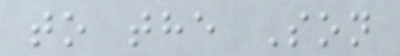to the Son
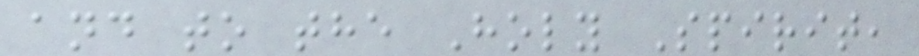and to the Holy Spirit,
